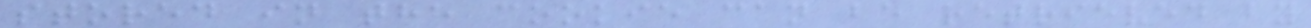stored in the cookie can be retrieved by
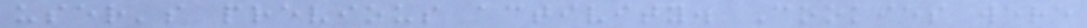user's previous activity. Cookies were
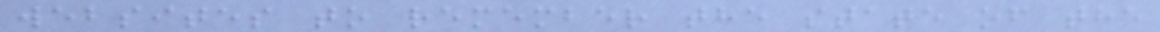websites to remember the state of the
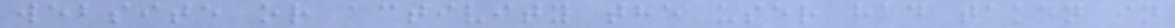website or activity the user had taken in
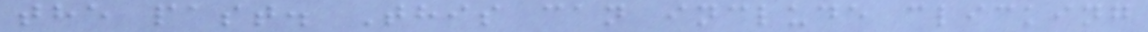the past. This can include clicking
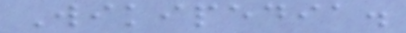Wikipedia.
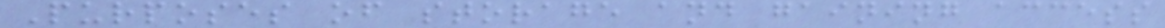Purposes of storage and gaining access
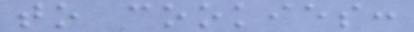to cookies:
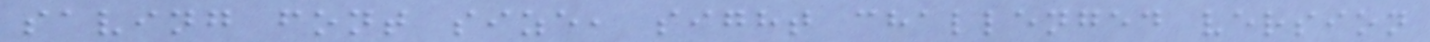saving font size, sight challenged version
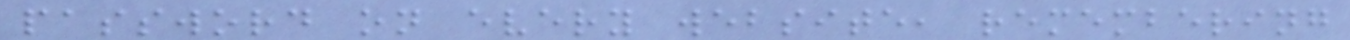password on every website, remembering
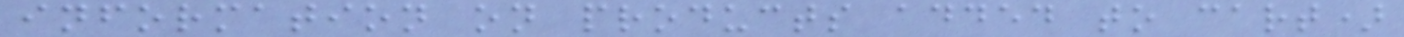information on products added to cart)
